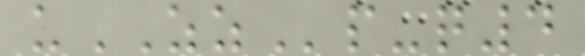uZZp-q4
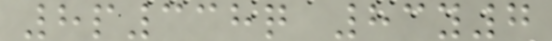8p338q 83y7
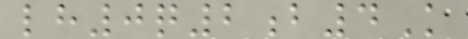lh0q2b4K
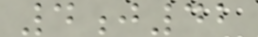4j42
